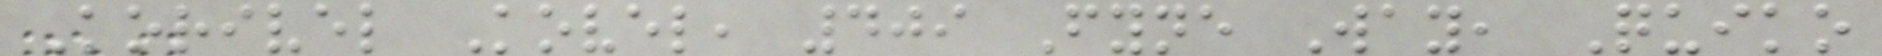Korivel Kovel, 409 Fyne Way, Quiko
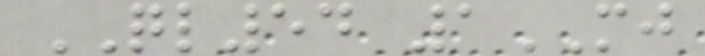QL54 1MJ
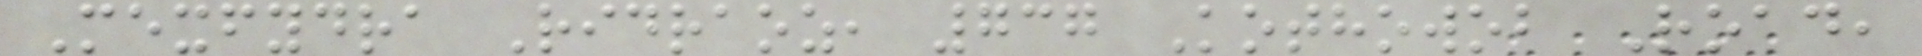Mexfydra Ridraoz, 737 Kothowob Road,
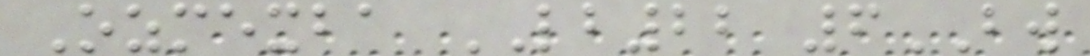Ozmexba LB22 6BW
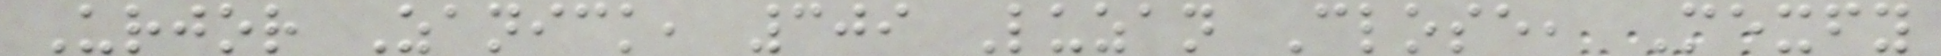Urjor Zanick, 309 Luzan Close, Mexfy
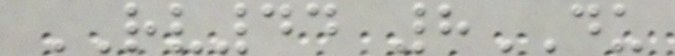RV44 8DU
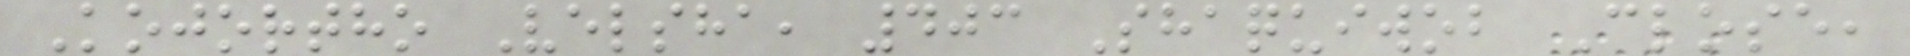Kojortho Velsha, 403 Shaquiwob Close,
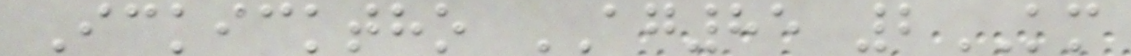Ickicktho AG85 2KM
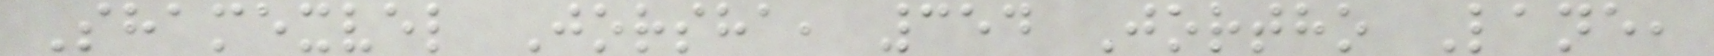Shamexvel Jorsha, 354 Jortho Lane,
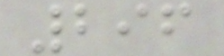296
